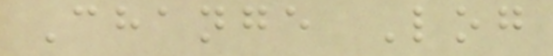Change Log
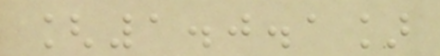[1.0.1]
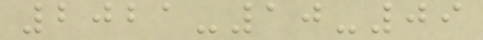2021-10-09
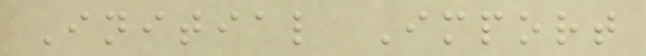Initial Import
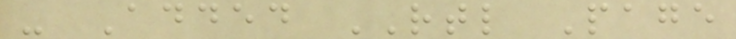- Added RTL Page
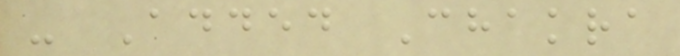- Added Chakra
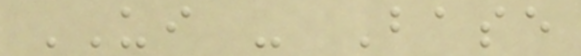UI - Base
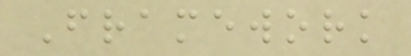Framework
